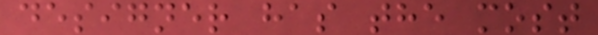designer has the most
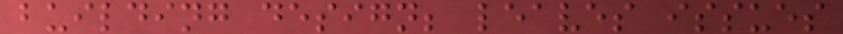building design; leaves issues
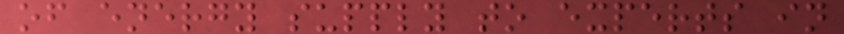of energy supply to experts in
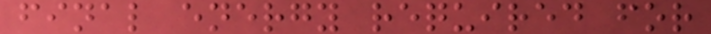final energy required for
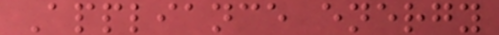Appliance energy
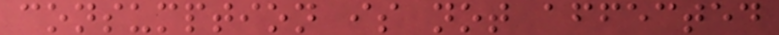consumption is not affected
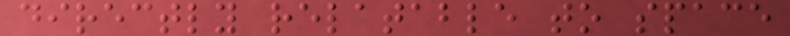directly relatable to space
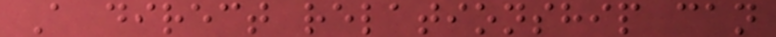A direct relationship can
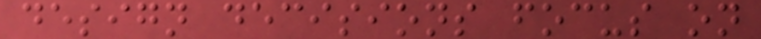design decisions focus on
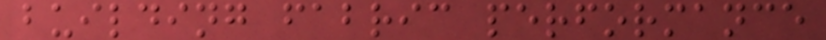building fabric performance
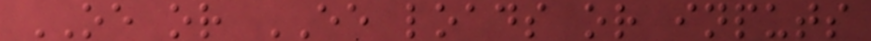OE or EE loads or inputs
